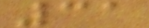31
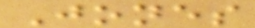Jones
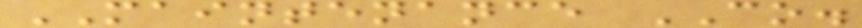MAINTENANCE CO.
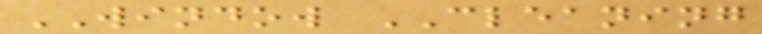WINDOW CLEANING
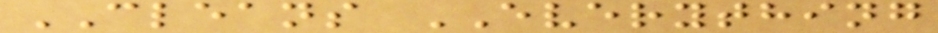CLEANS EVERYTHING
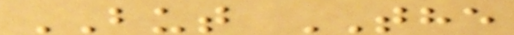BUT THE
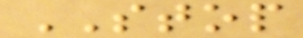STOP
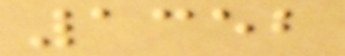1352
